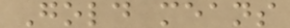Gold means
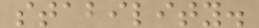stability.
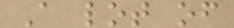A lot of
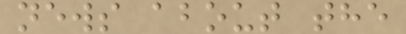news about the
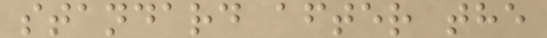standard after the
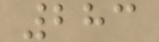283
